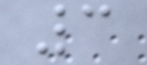3
